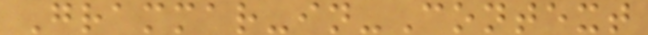Grammar-in-Context
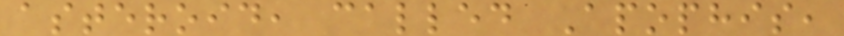asteroid, called Apophis,
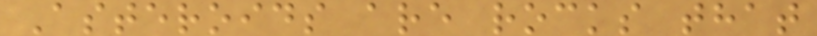Asteroids are rocks that
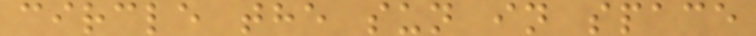circle the sun in space
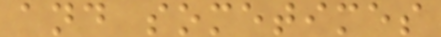and sometimes
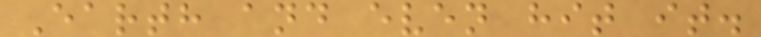Earth and even hit it.
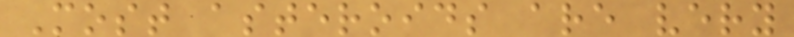Most asteroids are very
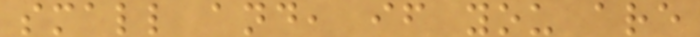small and, if you are
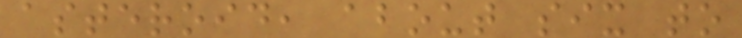asteroid, about six to
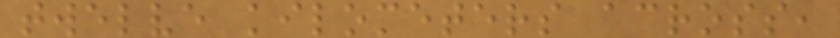twelve kilometers across,
